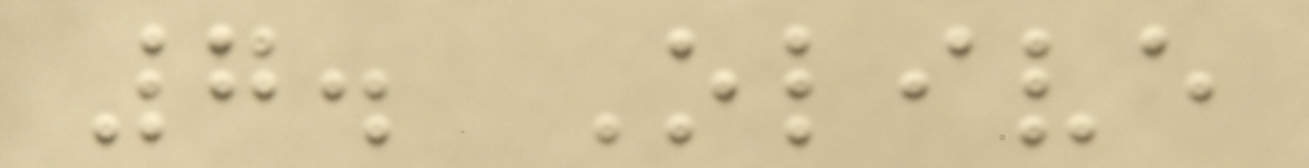7. Olive
